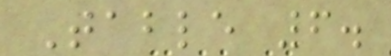Table 6.
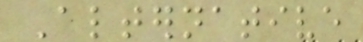Alternative
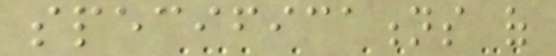specifications of
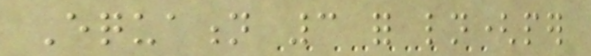Equation 3 for ln(per
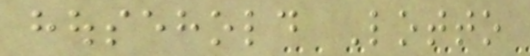household Lotto
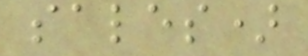sales)
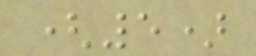(5)
